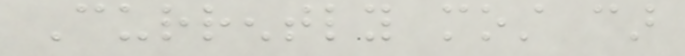Currently most car
